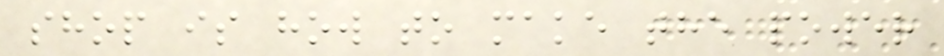shop is how to make the power
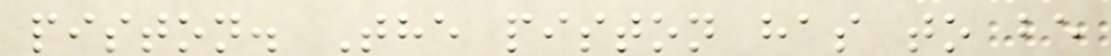piston. The piston has to be
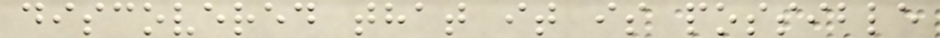discovered that it is possible
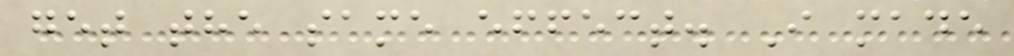get the same effect. I made
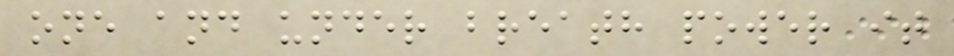one and under breath power it
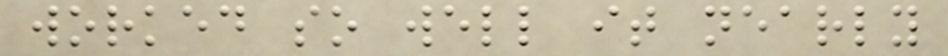worked so well it nearly
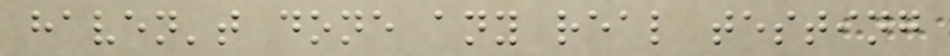haven't done any real testing
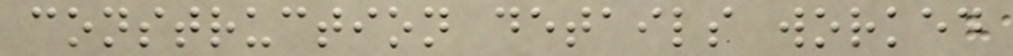construction details worked
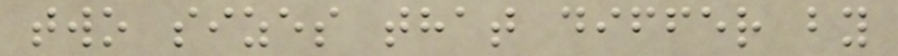two sizes that differ by
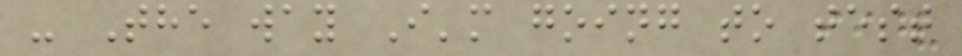- The way I'm going to test
